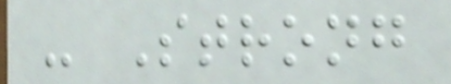- Strong
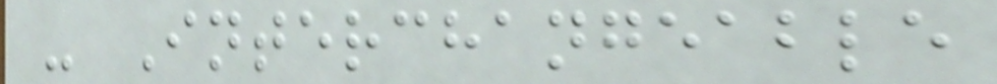- Interchangeable
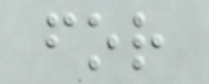for
